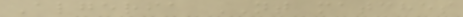Algeria NT matches
